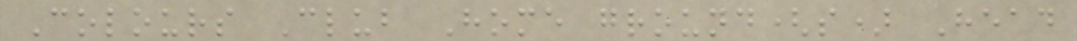Colours Club Home ground(s) Head
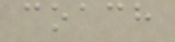coach
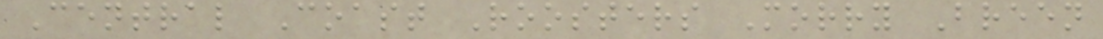Central Coast Roosters Morry Breen
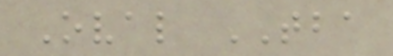Oval TBA
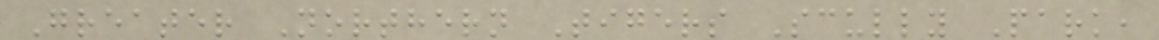Greater Northern Tigers Scully Park,
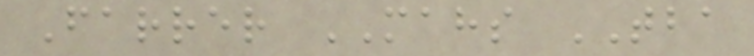Farrer MAHS TBA
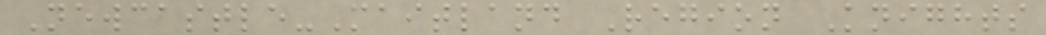Newcastle-Maitland Region Knights
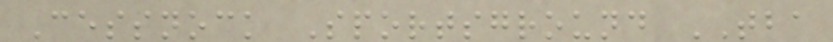Cessnock Sportsground TBA
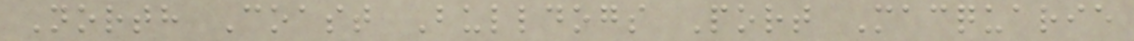North Coast Bulldogs Port Macquarie
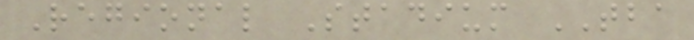Regional Stadium TBA
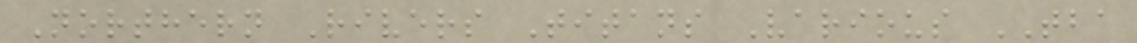Northern Rivers Titans Various TBA
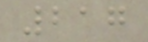217
